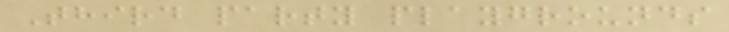Third party playgrounds
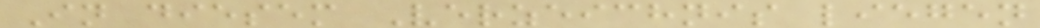In diesem Verzeichnis liegen
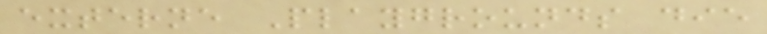externe Playgrounds die
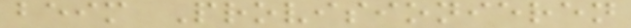beim Provisionieren
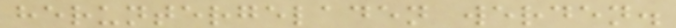heruntergeladen werden.
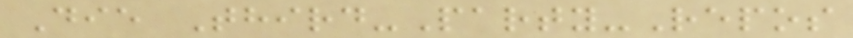Die Third-Party-Repos
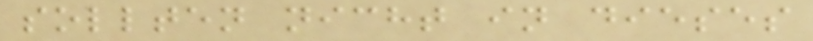sollten nicht in dieses
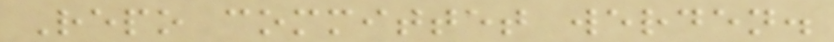Repo committet werden.
